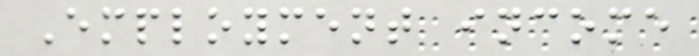Employment income
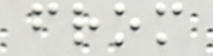from
